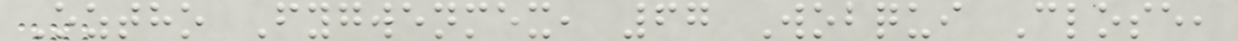Oztho Fygwenmex, 67 Wobqui Close,
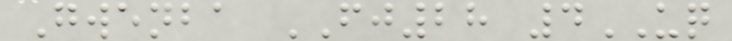Gwenba FJ28 4UQ
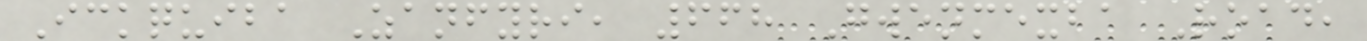Ickquiba Zanfyri, 668 Gwenmexba Road,
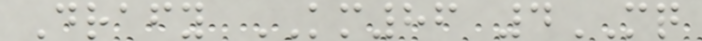Drafy KM86 4MQ
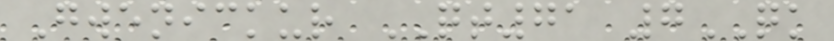Gwenickur QT71 7QK
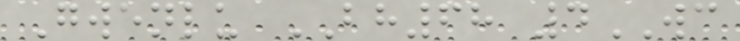Gwenlu BH68 4WC
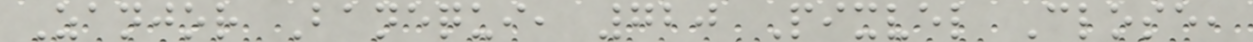Zanjor Banequi, 720 Pixvel Close,
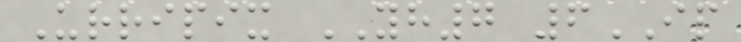Urripix YH7 6IP
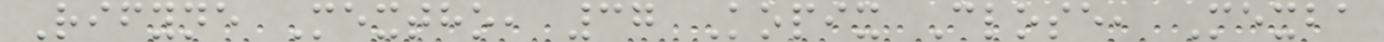Rifyne Mextho, 37 Kopix Close, Mexba
